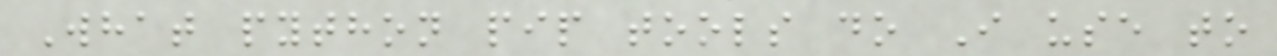What python pip tools do I use to
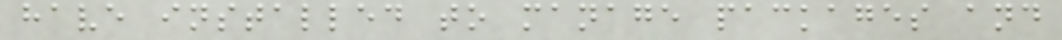have installed to manage packages and
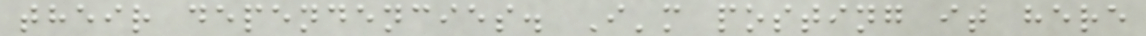their dependencies. I'm posting it here
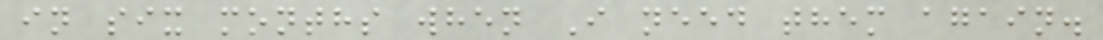in six months when I need them again.
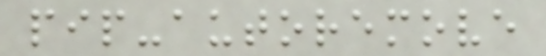pip-autoremove
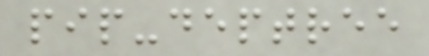pip-deptree
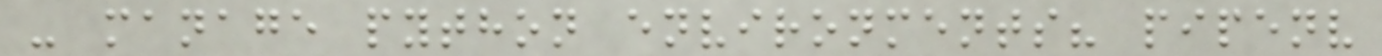- manage python environments? pipenv
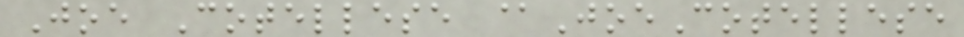Joe Cotellese @JoeCotellese
